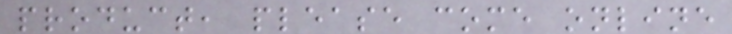product, please come online
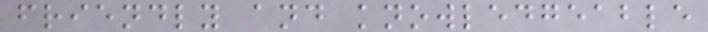friendly and knowledgeable
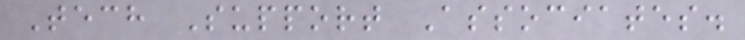Tech Support Associates.
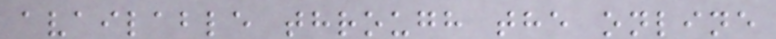available through the online
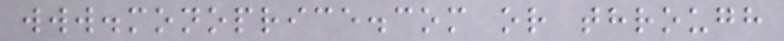www.monoprice.com or through
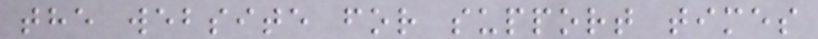the website for support times
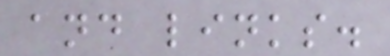and links.
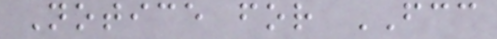Notice for FCC
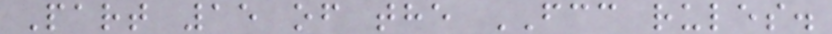Part 15 of the FCC rules.
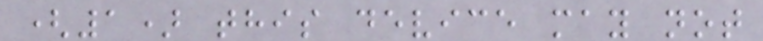(1) this device may not
